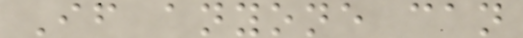If anyone can
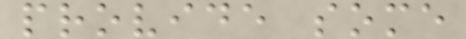provide some
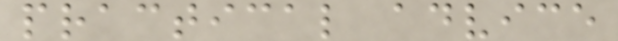practical advice
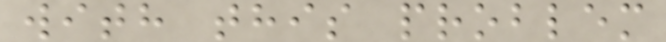with this problem
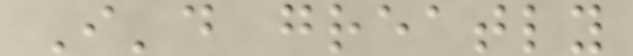I'd greatly
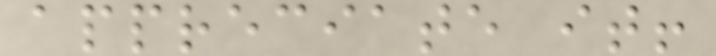appreciate it!
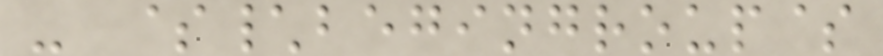- $\begingroup$
